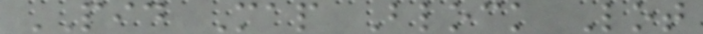PID Map Block Lot
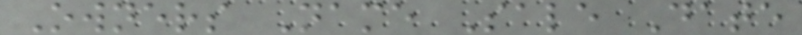Owners Name Sale Date
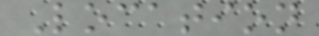Location
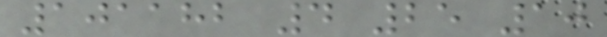101182 4 25 10
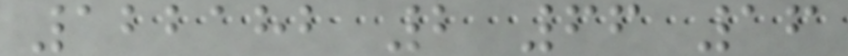122182 2 66 16
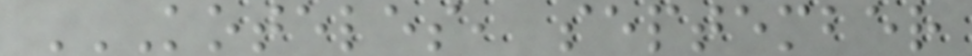KOTELES, SEPTEMBER
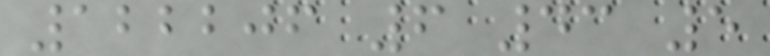122206 6 43 5
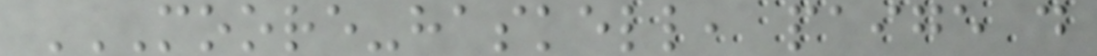MOORE-HASKELL, PAIGE D
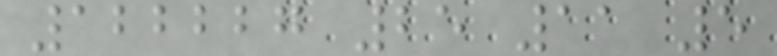122227 25 11 5
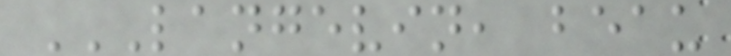LANGEVIN, BEAU
